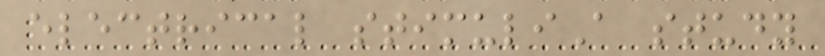electrical stimuliA study
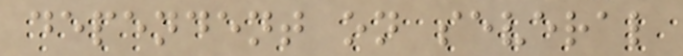dependent on several
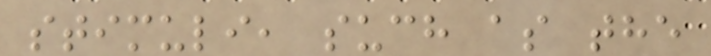stimuli, such as the
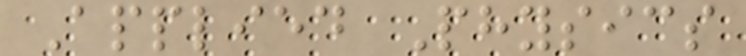Applied Physics
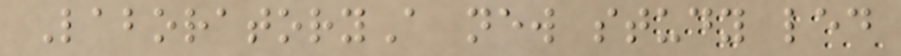LaboratoryA new study led
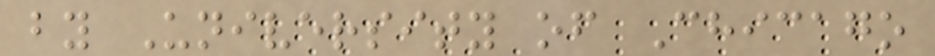by University of Chicago
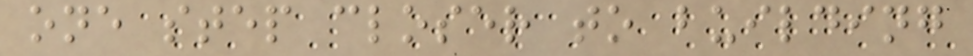one step closer to building
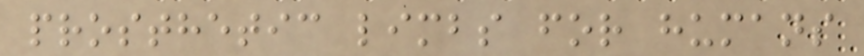prosthetic limbs for humans
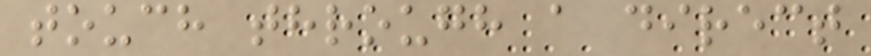touch through a direct
